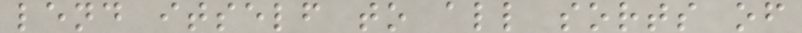lend itself to all sorts of
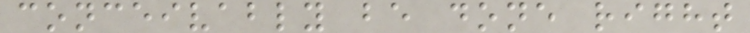conceivably be done right
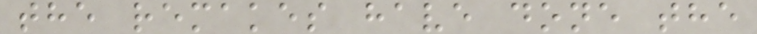the remakes have done the
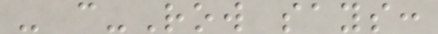- c-Row says:
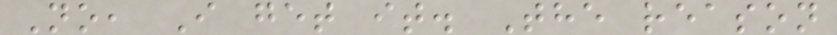No, I get it. The reason
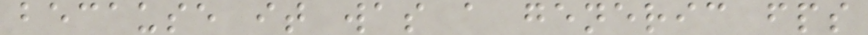because it was a generic fps
